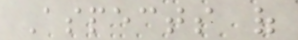Aspects of
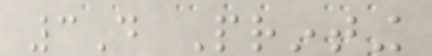3D Printing
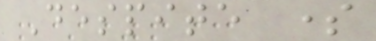Despite some
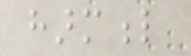harmful
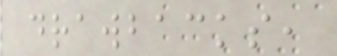drawbacks,
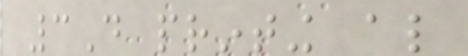3D printing also
